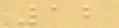12
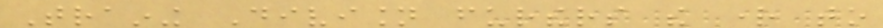Training Division furthers the right to
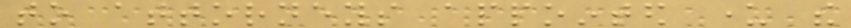to attorneys appointed under the
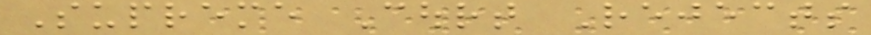Supreme Court Rejects
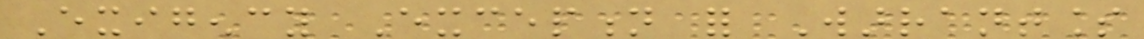Exigency Exception for Warrantless
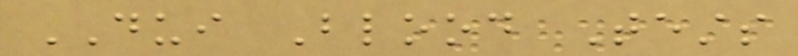DUI Blood Tests
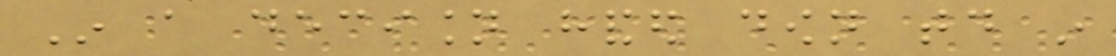In a decision handed down today in
